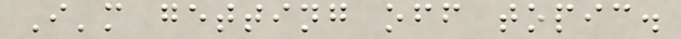I'm getting off topic.
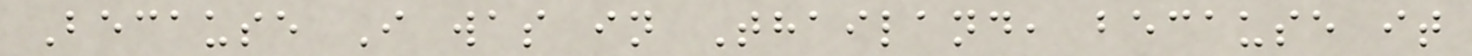Because I was in Thailand, because it
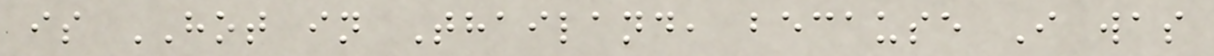is HOT in Thailand, because I was
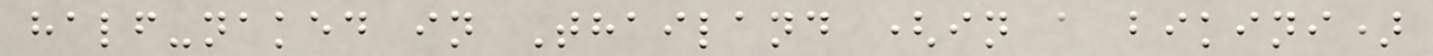half-naked in Thailand (in a bikini)
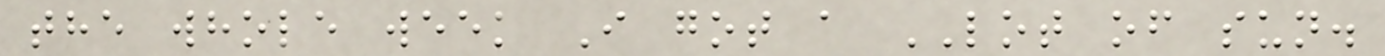the whole week I got a LOT of sun.
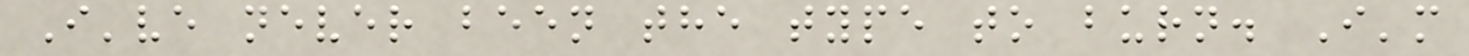I've never been the type to burn. I'm
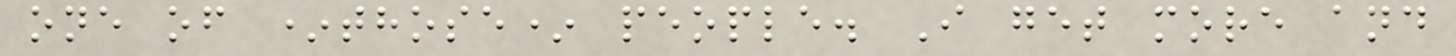one of *those* people. I get more and
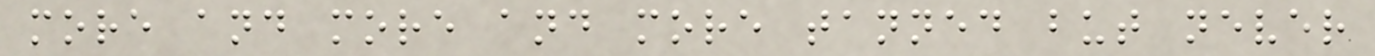more and more and more tanned but never
